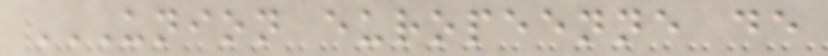UNION EUROPEENNE DE
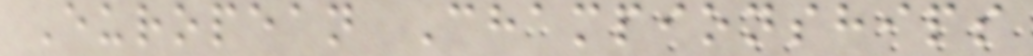European Championships
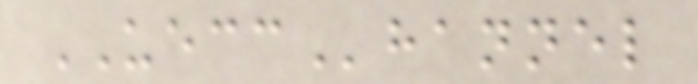UECChannel
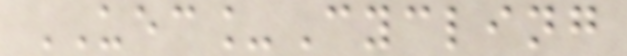UEC_Cycling
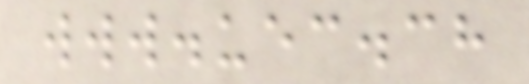www.uec.ch
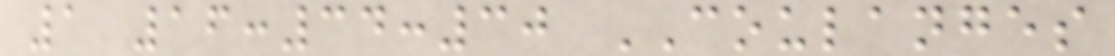1 16:34:30 COULANGES
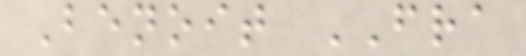Benoit FRA
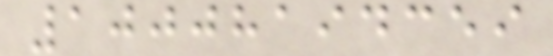10008194359
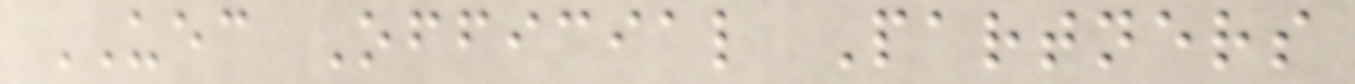UEC Official Partners
